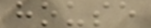house
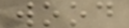wood
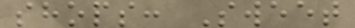shops: Sweet
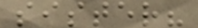sister?
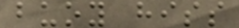buoy hiss
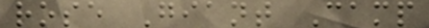rose Giant Camp
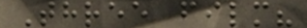Three film?
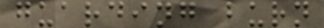guarding burn
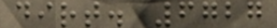dirt. 6727
